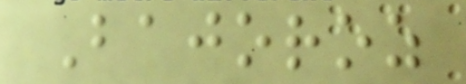Bajoroz
